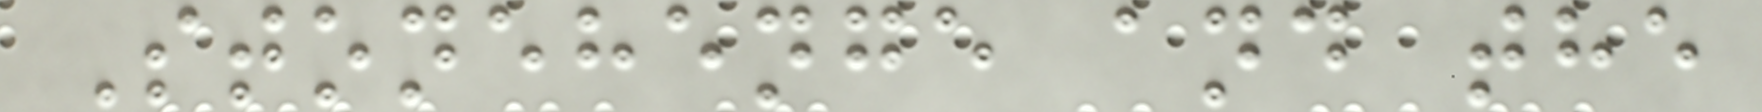Stonehenge and the
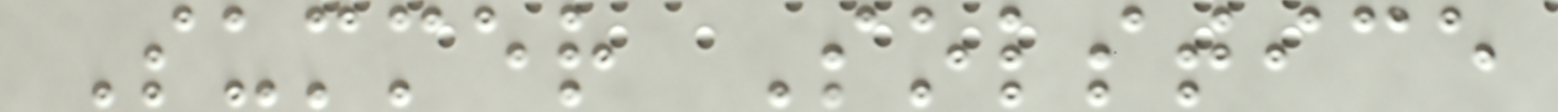Summer Solstice
